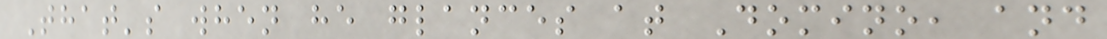That's when he glances at Domino, and
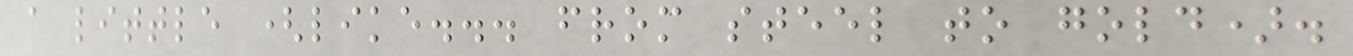a little (like... from steel to gold).
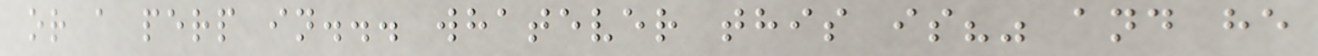or a perp in... whatever this is?" and he
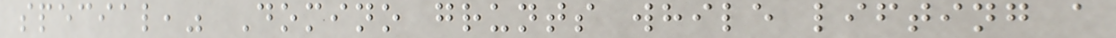special," Domino grunts while lifting a
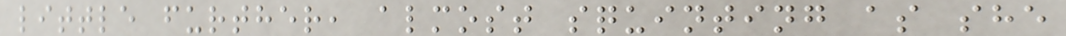little further, almost squinting as she
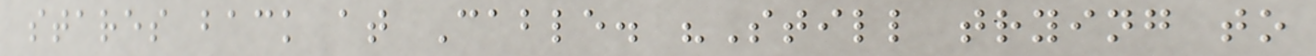stares back at Cable. "Still trying to
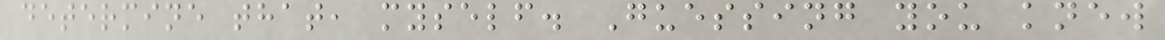determine that, myself. Guessing you knew
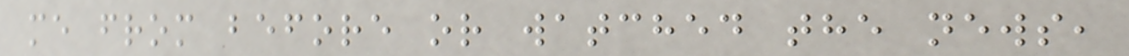me from before or watched the news,
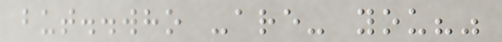but..who -are- you?"
